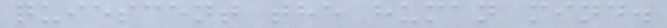quiescent the human mind.
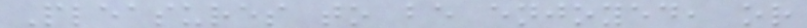Pleasures to be enjoyed, or
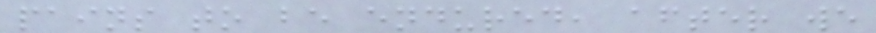pains to be endured, after we
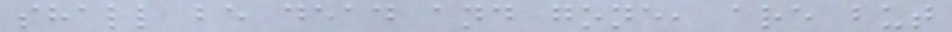shall be dead and gone, are but
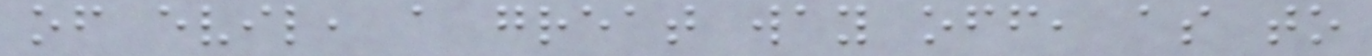of evil, a great way off, as to
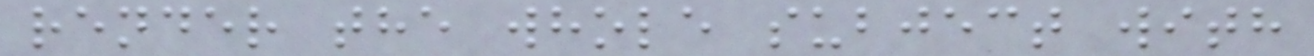render the whole subject with
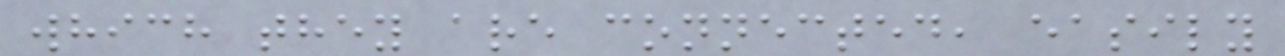which they are connected, easily
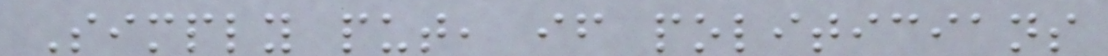Simply put, if politicians
